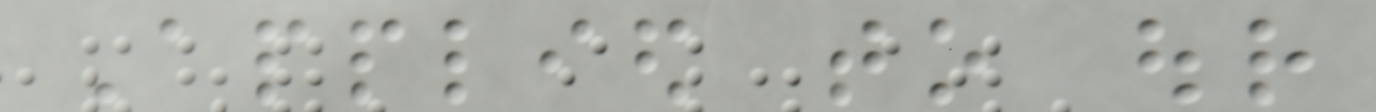Applied to our
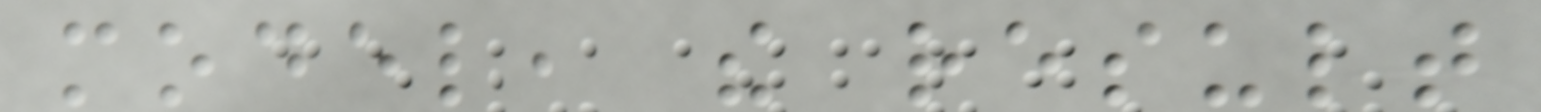model, the result
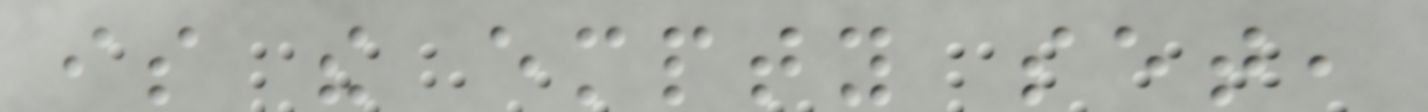is the empty set,
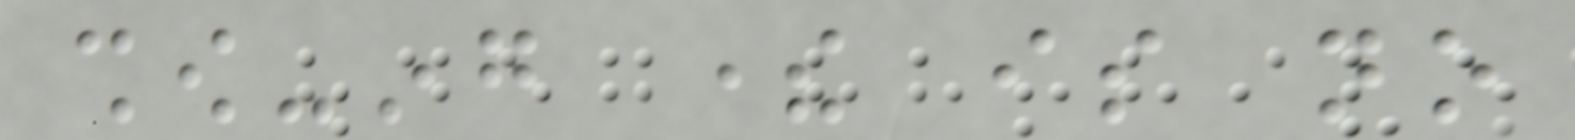show-ing there is no
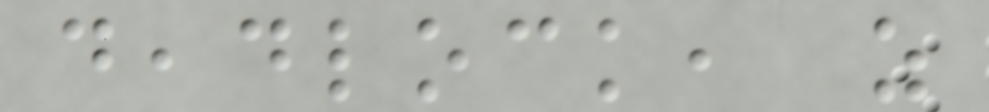deadlock, as
